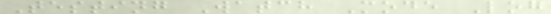Testing Watch Mode Log
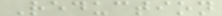Reduction
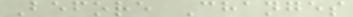Before Changes
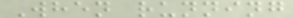When running
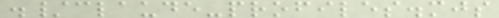./claude-profiles.mjs
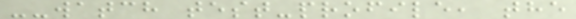--watch test-profile, the
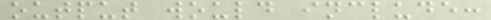output would include:
